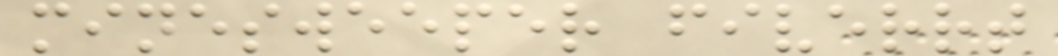minesweeper fiverrt
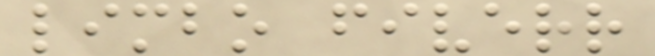limbo fiverr
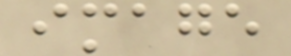image
